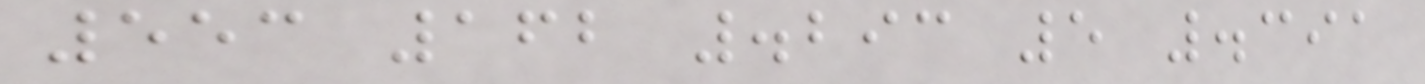553 162 .293 5 .391
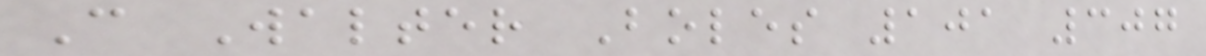C Walter Boles 101 307
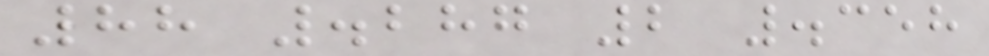88 .287 2 .358
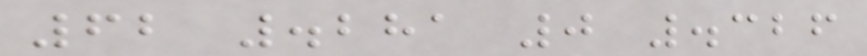62 .281 0 .326
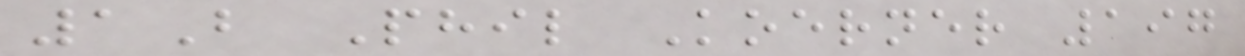1B Phil Koerner 197
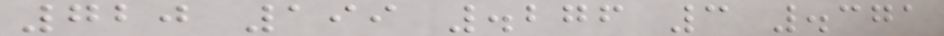720 199 .276 3 .371
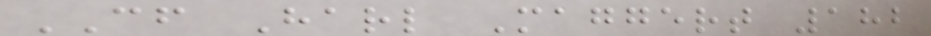CF Harl Maggert 182
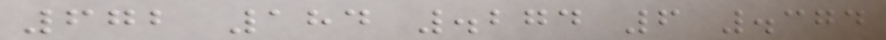672 184 .274 6 .374
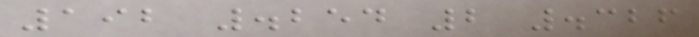192 .254 2 .326
